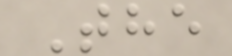The
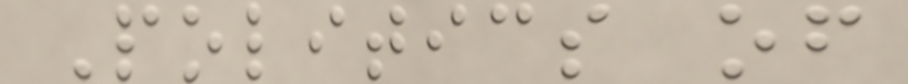Politics of
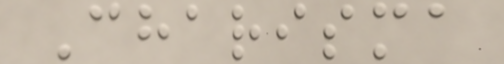Charisma
